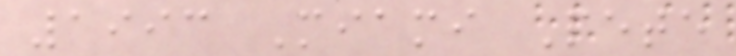1993 Miami Pete
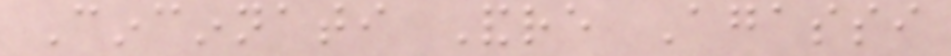Cincinnati Andre Agassi
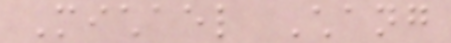Michael Chang
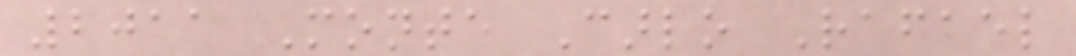2011 Monte Carlo Rafael
